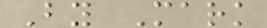By Mark
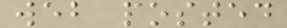web posted
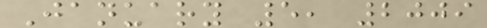January 5, 2009
